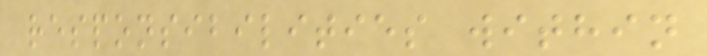responsibilities within
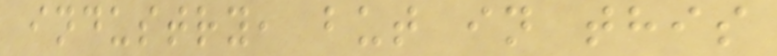industry, but in this
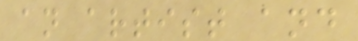an artist and
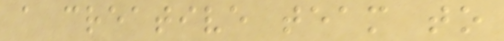a creative team to
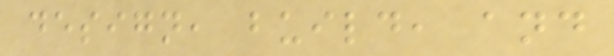design, build, and
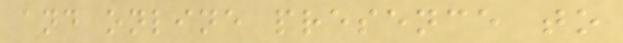and online presence to
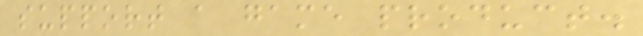support a game product.
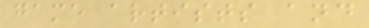game artists and
